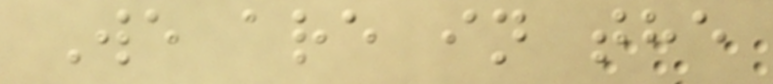We are in the
